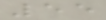55
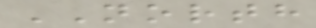NORTH
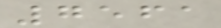7561
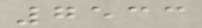7533
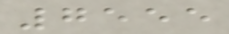7555
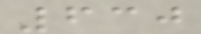630
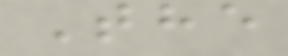The
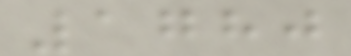1780
